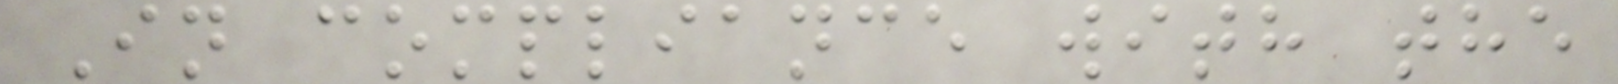In compliance with the
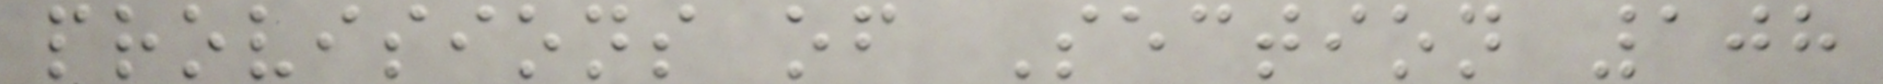provisions of Section 108
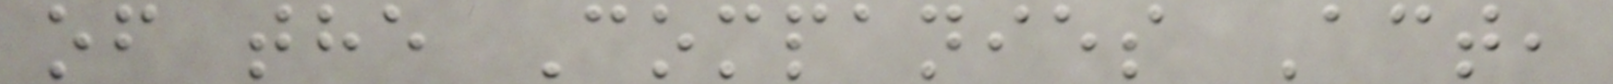of the Companies Act,
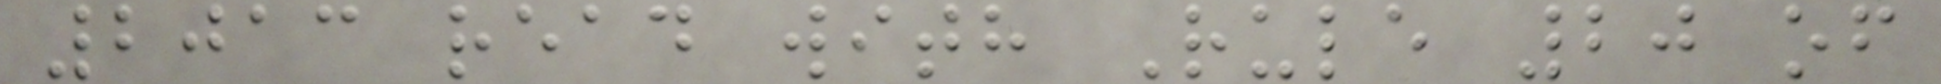2013 read with Rule 20 of
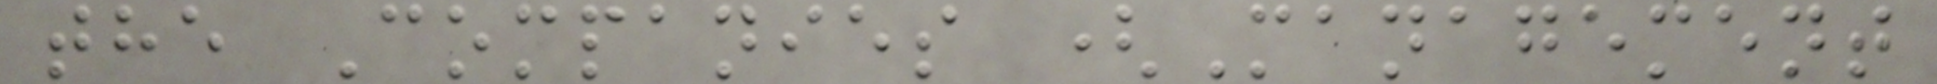the Companies (Management
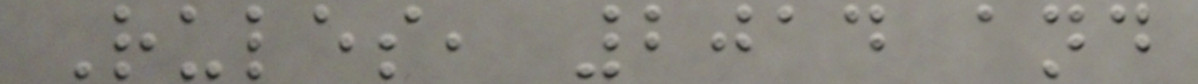Rules, 2014 and
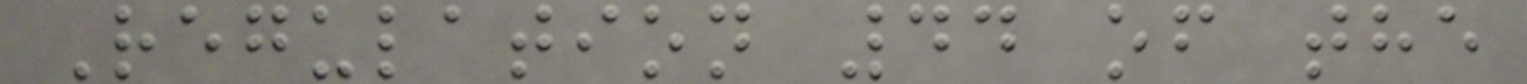Regulation 44 of the
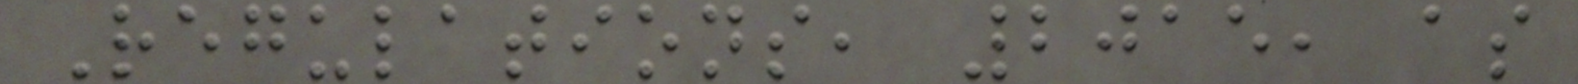Regulations, 2015, as
